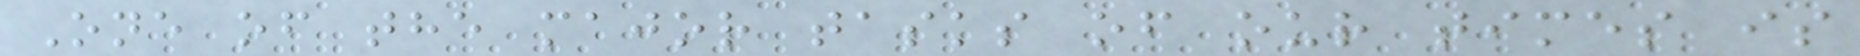One of the major tasks of our times is
